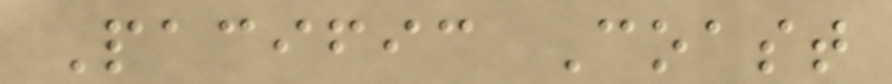Pacific Coast
